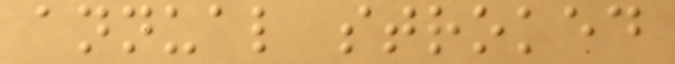annual stroked
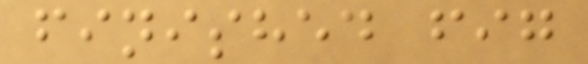finished fig
